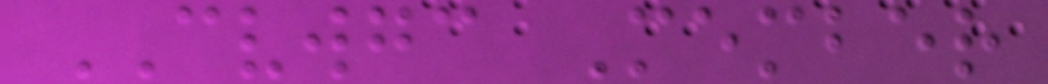CVWGC Member
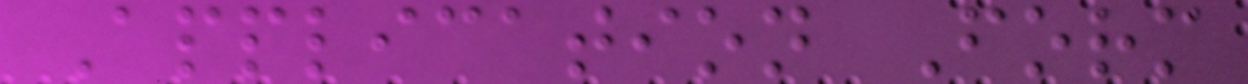Application Form
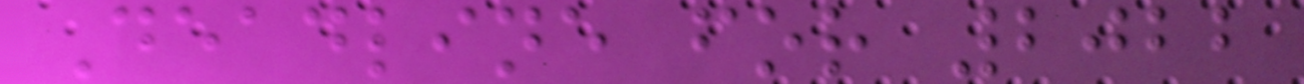Deadline for 2022
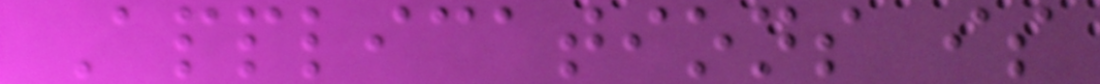Applications is
